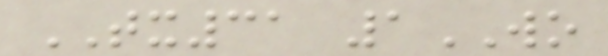TX31 1WO
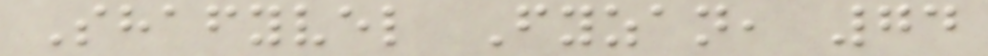Shafyvel Fyzan, 74
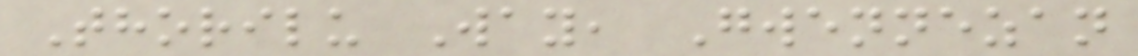Thorilu Way, Gwennezan
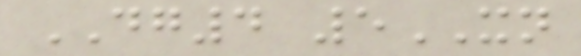DG4 5XN
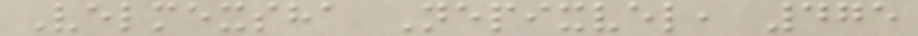Velmexsha Nepixvel, 475
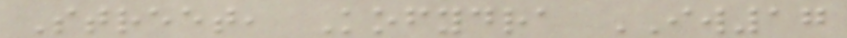Street, Kofydra IW17
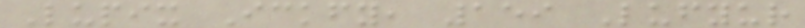Lupix Ickfy, 159 Lufyur
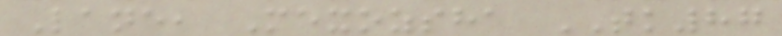Lane, Mexozsha TK87
